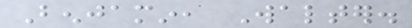Benjamin, Walter.
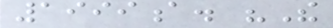1999a. "The
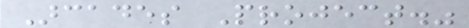Arcades Project."
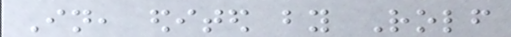In, edited by Rolf
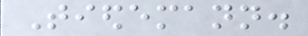Tiedemann.
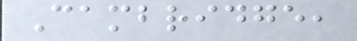Cambridge,
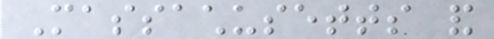Massachusetts and
